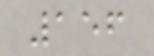156
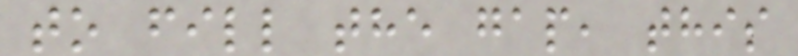to fill the gap, this
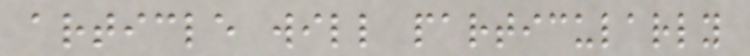article will particularly
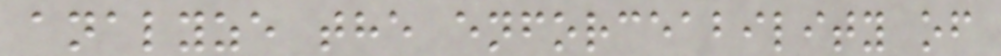analyze the enforceability of
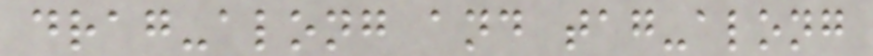drag-along and tag-along
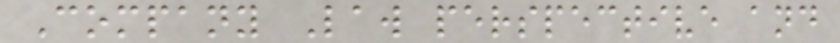Company Law perspective and
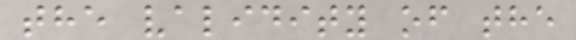the validity of the
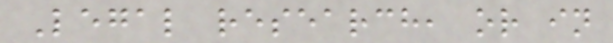Legal research, or in
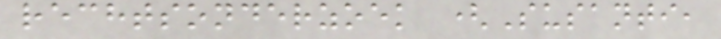rechtsonderzoek (Susanti,
